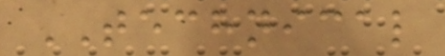TECHNICAL
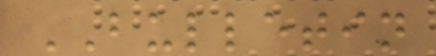BULLETIN
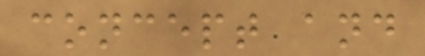concept and
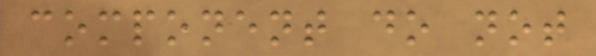component do not
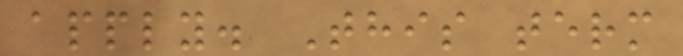apply. This term
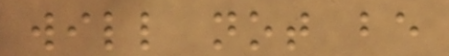will not be
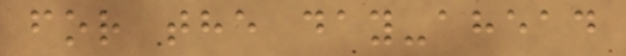for the day-ahead
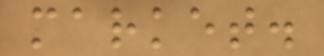market.
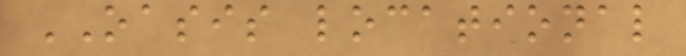OASIS locational
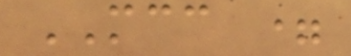MCC =
